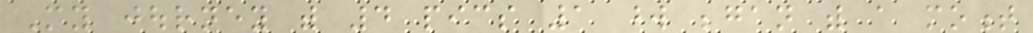My journey with 4 pics 1 word began with a moment
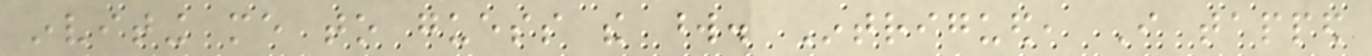inviting me to guess the word. Intrigued, I tapped
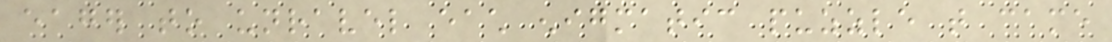eager to unravel each enigmatic puzzle that came
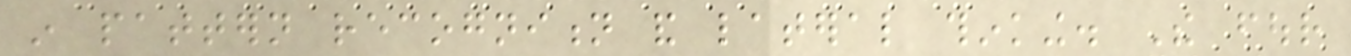in pattern recognition and lateral thinking. The four
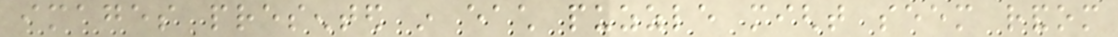images presented in each puzzle might seem random
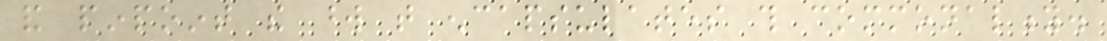and pinpoint the word that encapsulates this commonality.
